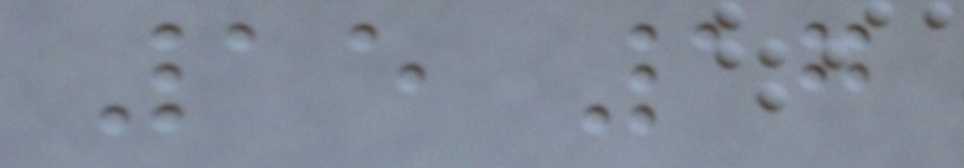15 17
